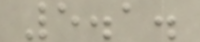5.1.
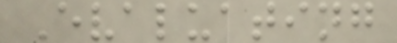Evaluating
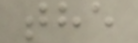the
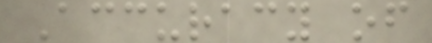Accuracy of
